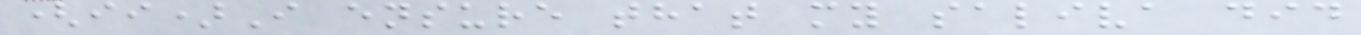(ii)I ensure that my saliva did
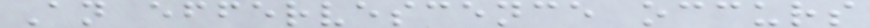An effervescence occurs
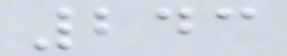243
